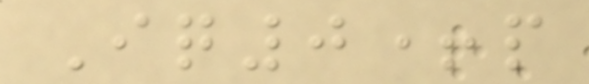Iq0+p
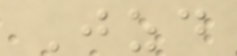Jzd
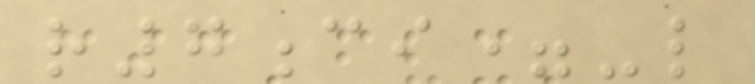r7ci=-l
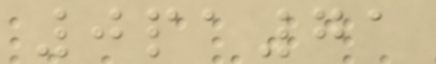0pa71
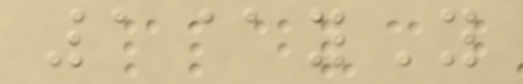1@yY
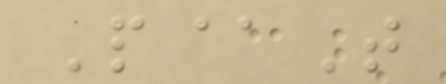P@T
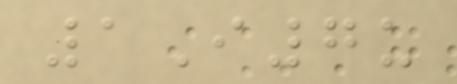1I7u
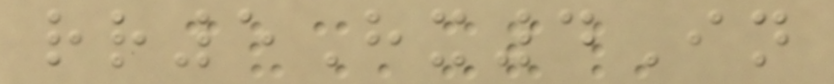rr5Hx4In
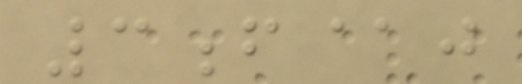3f@j
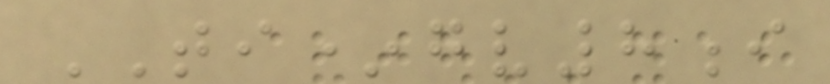TI*gv8i
